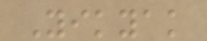Yikyak
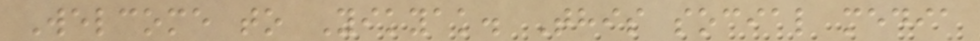Welcome to Yikyak. This social media
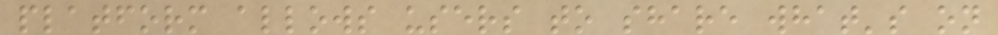platform allows users to share what's on
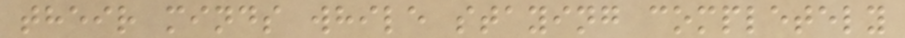their minds while staying completely
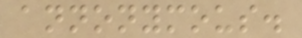annonymous.
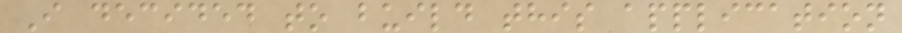I decided to build this application
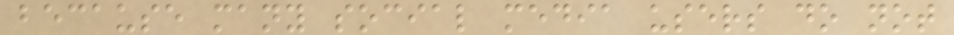because many social media users do not
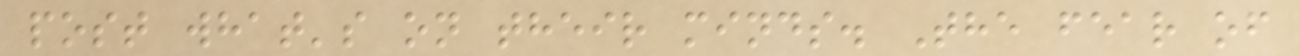post what's on their minds. The fear of
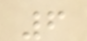6
